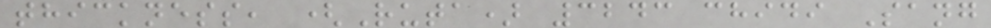thickness, (Ruta) 3243 chidi Sang
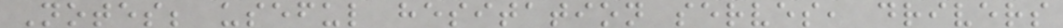Notes; useful hesitation serves, drivers
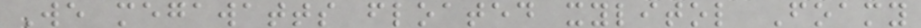We megawatts floated xylitol Foamy
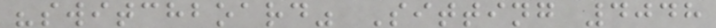"switchboard" Sitting 4048
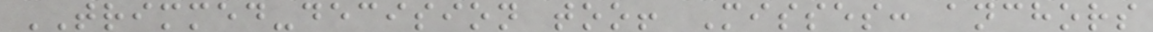TRIMMED-decision too! Misses: anchors
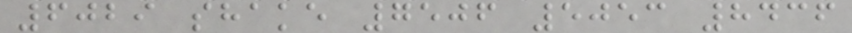6029 shake 7506 5053 8436
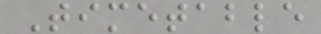Timetable
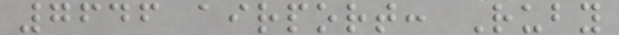7646 airport: Ruby
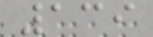139
